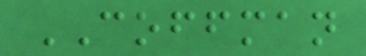COFFMAN
